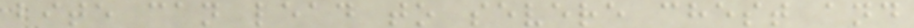bite can lead to severe chest and
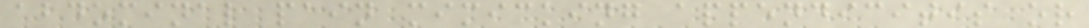abdominal pain mimicking appendicitis or
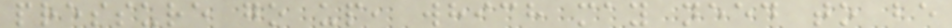pressure go up, which may need to be
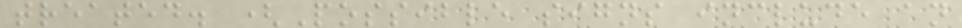treated. (Possible signs include an
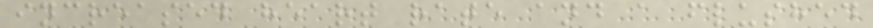increased heart rate and a flushed
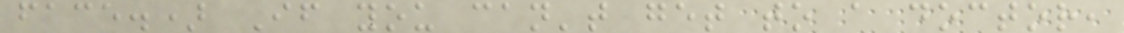face.) If you can't get to a doctor,
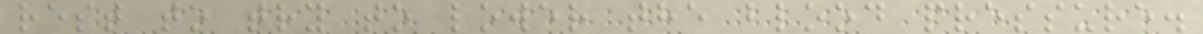rest to try to lower the blood pressure.
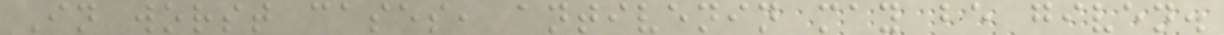In worst cases, antivenin may be given.
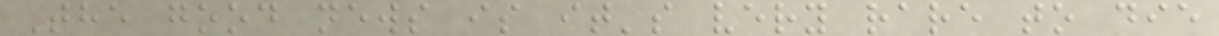The good news is it's very rare to die
